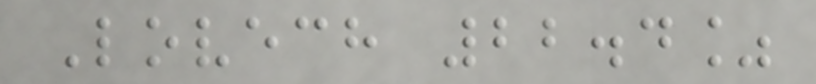Lovech 22.4%
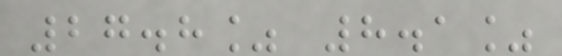27.8% 8.1%
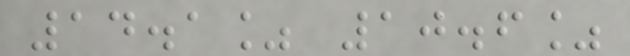14.1% 10.6%
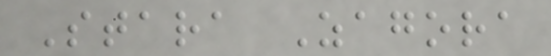Stara Zagora
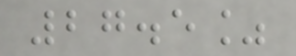27.5%
